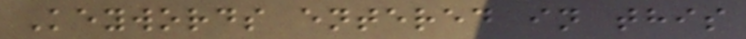Keywords entered in this
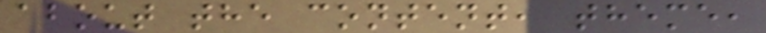about the content, theme,
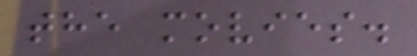the movies.
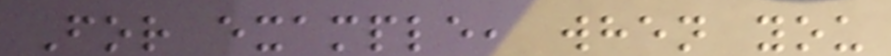For example, when you
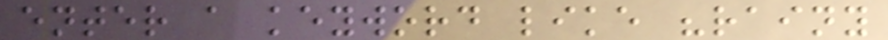enter a keyword like "rainy
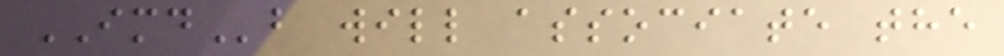IMDb will associate the
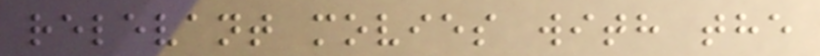relevant movies with the
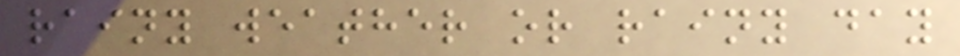rainy weather or rainy day
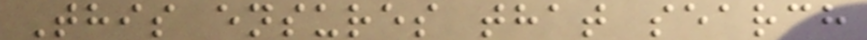This ensures that search
